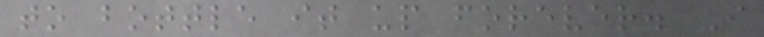to bottle it up forever. I
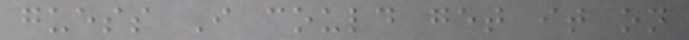guess I could get it on
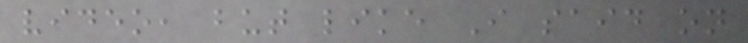video, but like I said on
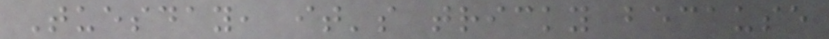Tuesday, it's tricky because
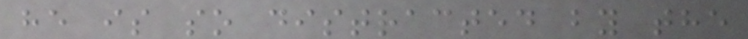he is so distracted by the
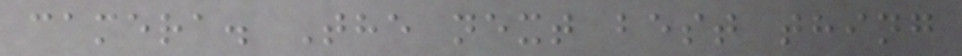camera. The next best thing
